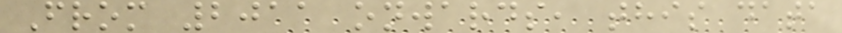From 2011 onwards, this data
